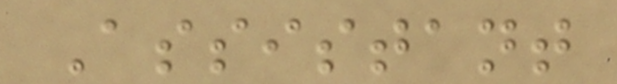Assistant
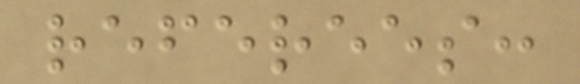referees:
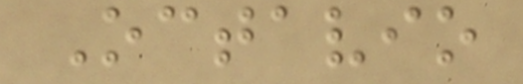Octavio
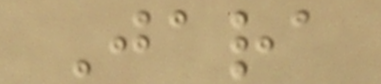Jara
